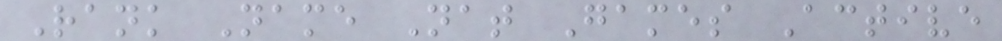Rank Name Nat Games Active
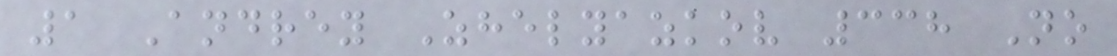1 Andrey Zhelyazkov 338 No
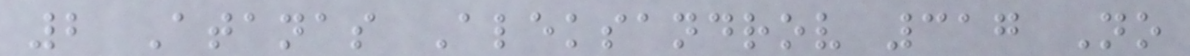2 Atanas Aleksandrov 317 No
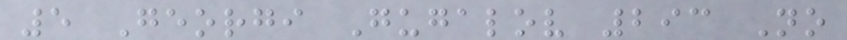5 Georgi Gugalov 293 No
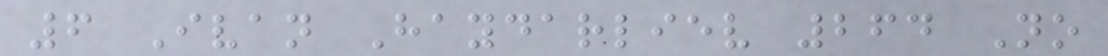6 Ivan Haydarliev 264 No
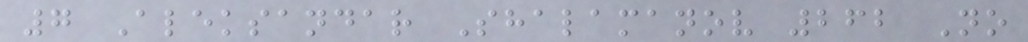7 Aleksandar Shalamanov 262 No
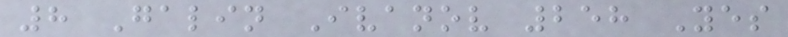8 Galin Ivanov 258 Yes
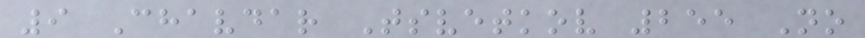9 Chavdar Tsvetkov 255 No
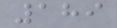189
